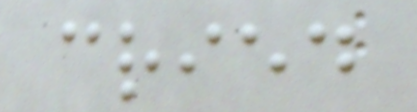cried
